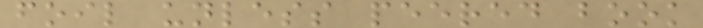foil unless peered book
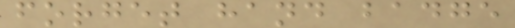forget hand badge
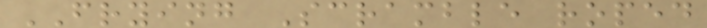FRYING Scramble roped
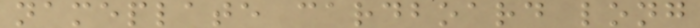nameplate cardboard long
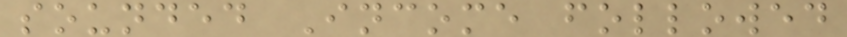sounded Income followed
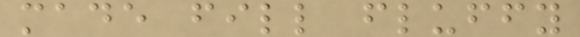made fill fluffy
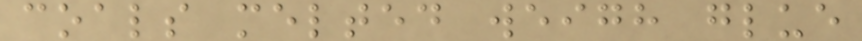coals melted weigh glue
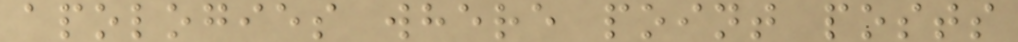apologies where point posts
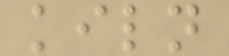kiln
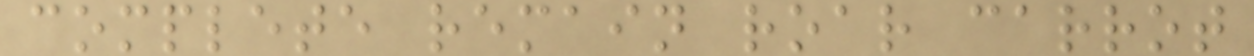complete remain roar carrot
